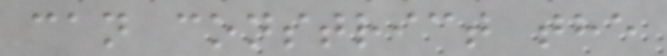can constrict the
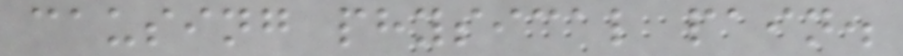causing physical pain.
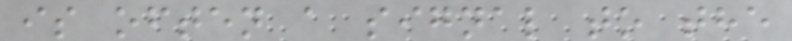is often a signal to the
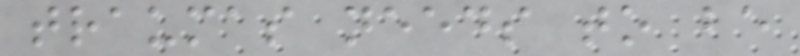traumas needs to be
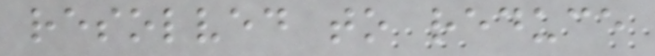resolved to reduce
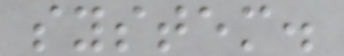system.
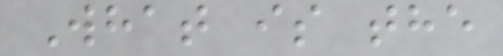What is the
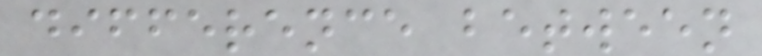difference between
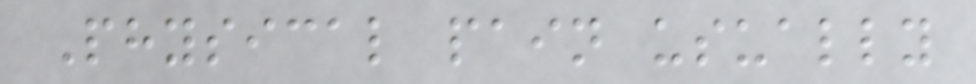Physical pain usually
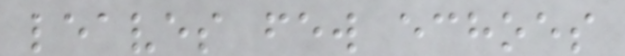leaves few echoes
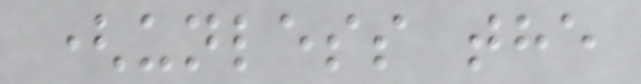(unless the
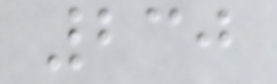230
